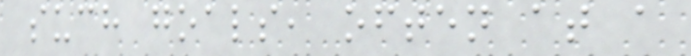such goals, often at a
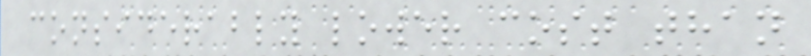considerably lower cost than
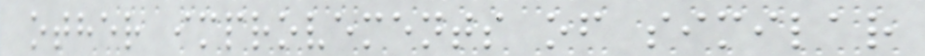other improvements of similar
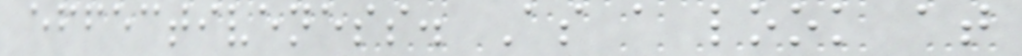effectiveness. As a look at
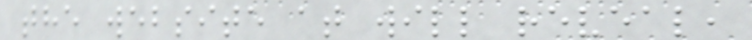the website at will reveal,
